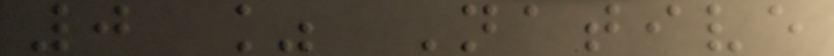0 % Native
